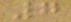7
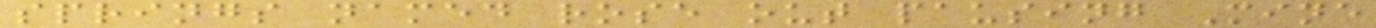springs named rose out pausing Mine
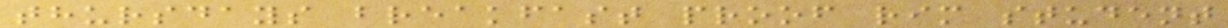thursdays breakfast proof rim student
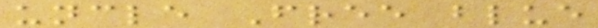uncle Free blue
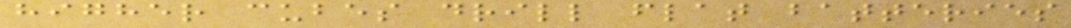higher cubes drill flat batteries
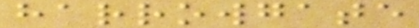harrowgate
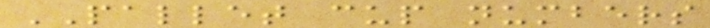PALLET cup numbers
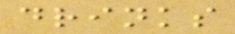drinks
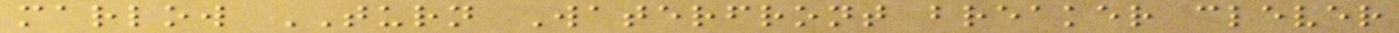marlow TURN Waterfront breaker clever
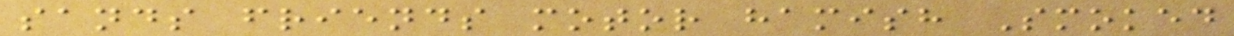sands friends motor hamish Smoked
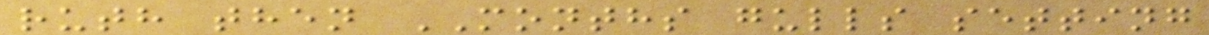ruth then MONTHS gulls setting
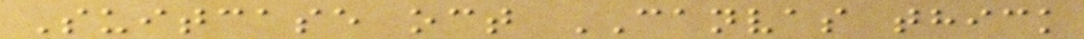Suitcase oct CANVAS thick
